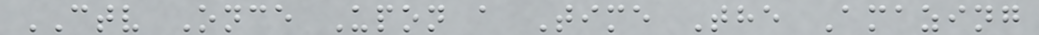CTV Once Upon a Time The Amazing
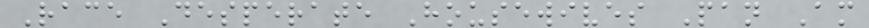Race Desperate Housewives Pan Am
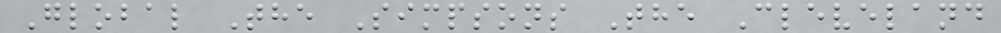Global The Simpsons The Cleveland
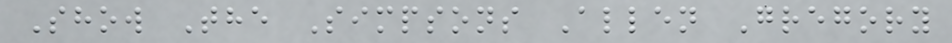Show The Simpsons Allen Gregory
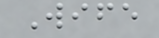Wife
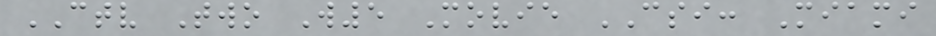CTV Two W5 Movie CSI: Miami
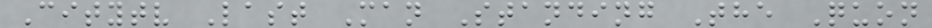Citytv Last Man Standing The Quon
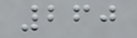260
